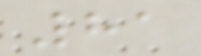81
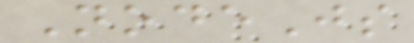NodeJs
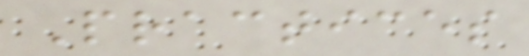Practices
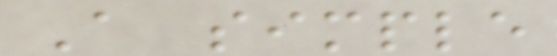A simple
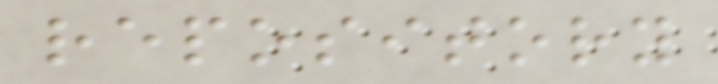repository
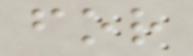for
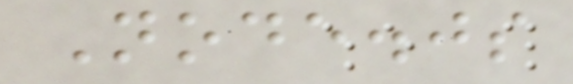Node.js
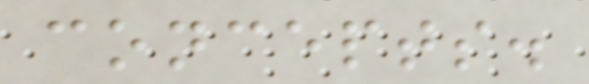concepts.
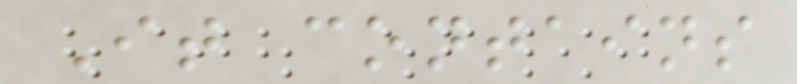It contains
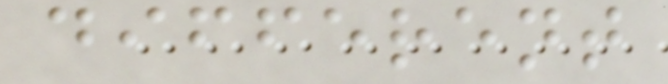different
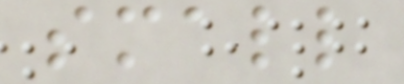small
